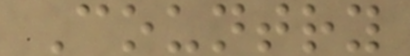Country
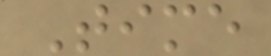Time
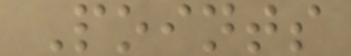Points
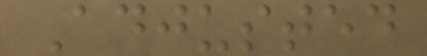Adjusted
